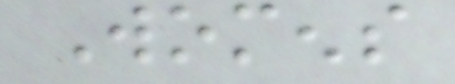Womens
